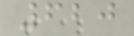620
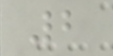2
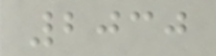2030
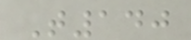T140
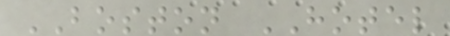BOSTON HOTEL
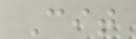Cit
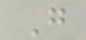G
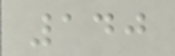140
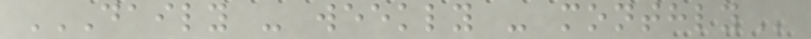DAILY - WEEKLY - MONTHLY
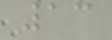13
